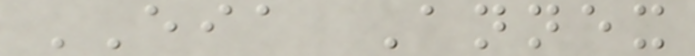EIA Annex
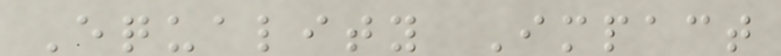Equality Impact
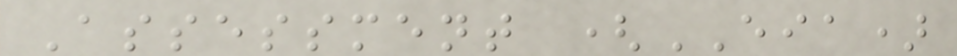Assessment (EIA)
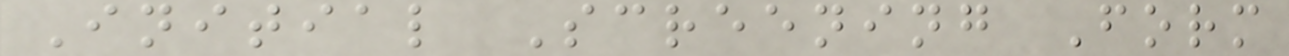Initial Screening Form
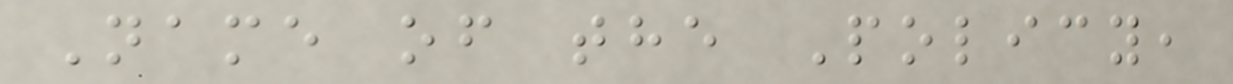Name of the Policy,
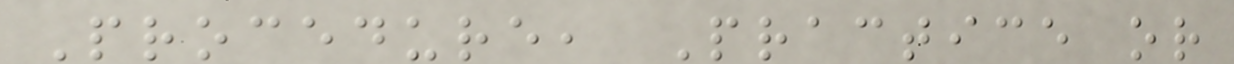Procedure, Practice or
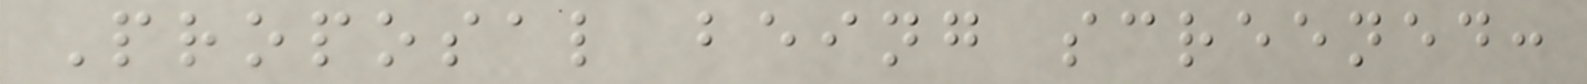Proposal being screened:
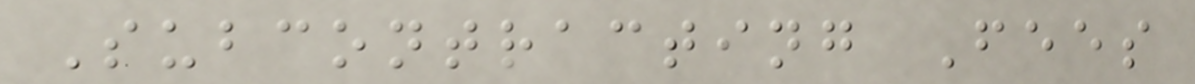Subcontracting Fees
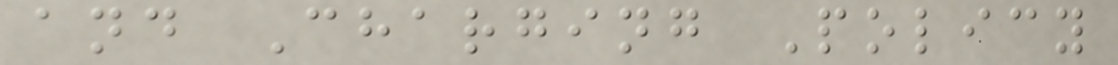and Charging Policy
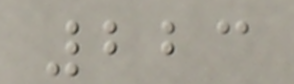223
